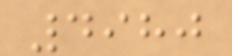4980
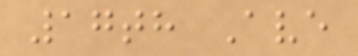17th Ave
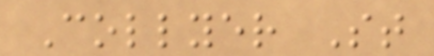Collyer St
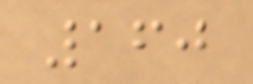160
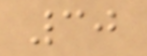30
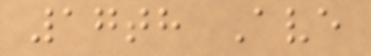17th Ave
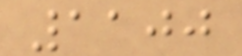1100
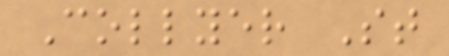Collyer St
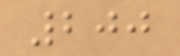200
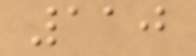110
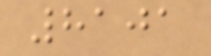8101
